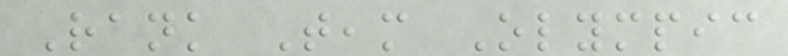Rank Team Olympic
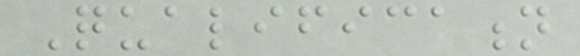Qualification
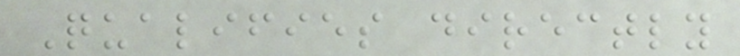Qualifies directly
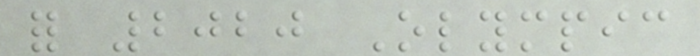for 2020 Olympic
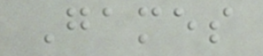Games
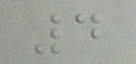4
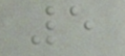5
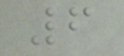6
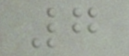7
